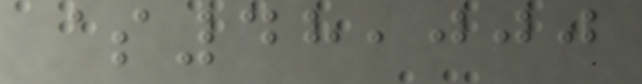$48,000
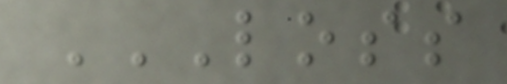LOSS
